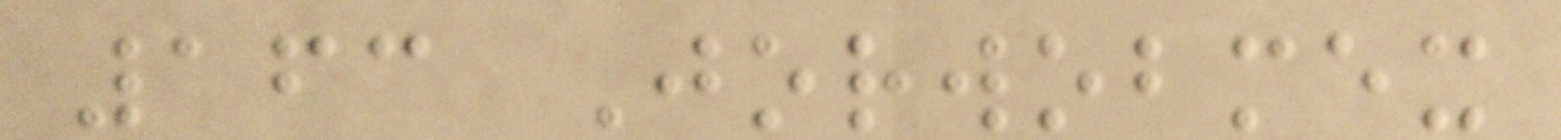163 Jorwobmex
